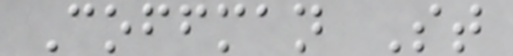Coffman St
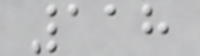118
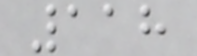118
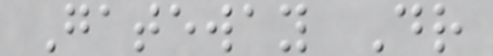Gateway Dr
